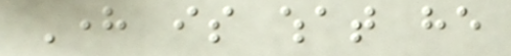Here is what he
